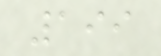199
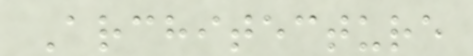Architecture
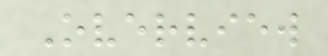Overview
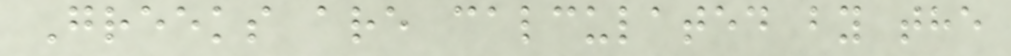Greeks are calculated by the
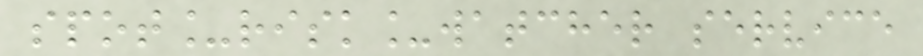spot_risk_watcher service
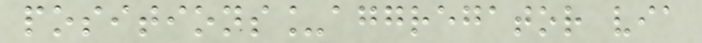positions_aggregator via
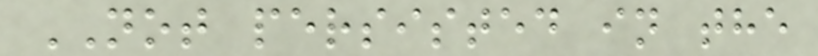NOT persisted in the
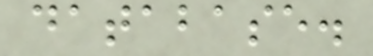database.
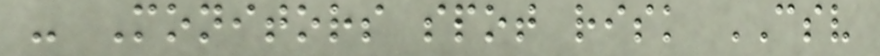- Monitors spot risk CSV
